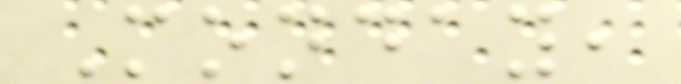Monday,
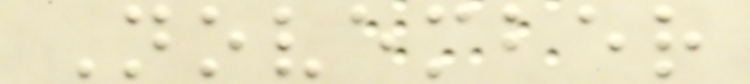November
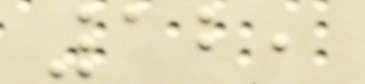12,
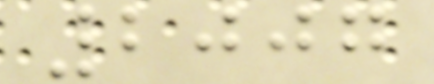2007
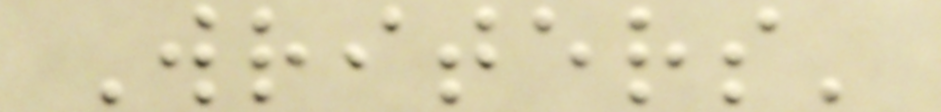Writers'
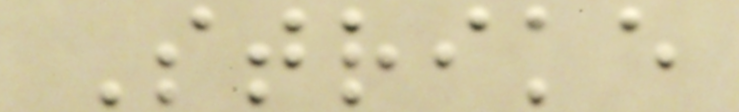Strike
